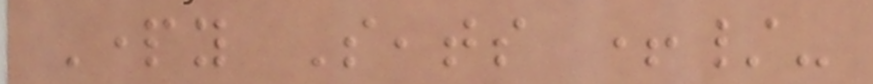Party Seats +/-
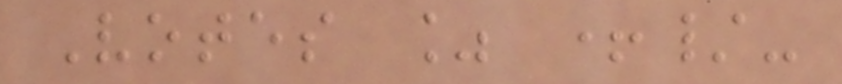Votes % +/-
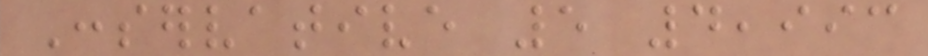Conservative 5 4,993
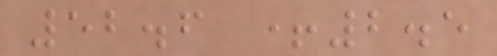52.6 +2.5
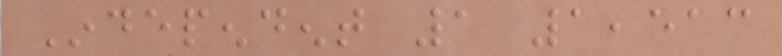Independent 1 1,513
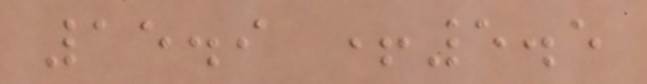15.9 +5.5
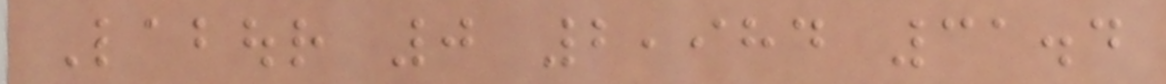Labour 0 2,984 31.4
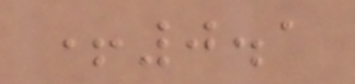+0.1
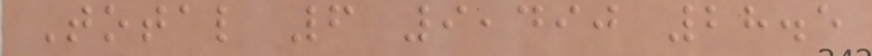Total 6 9,490 28.5
